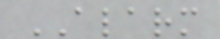ALARM
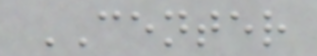CENTER
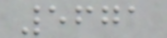5671
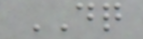DQ
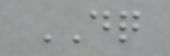DQ
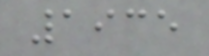1935
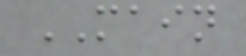MAIN
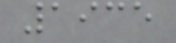1935
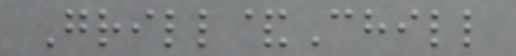Grill&Chill
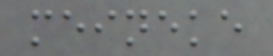meineke
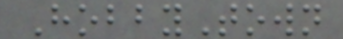HobbyTown
